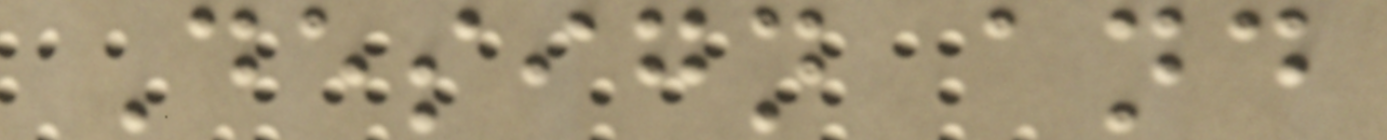Design and
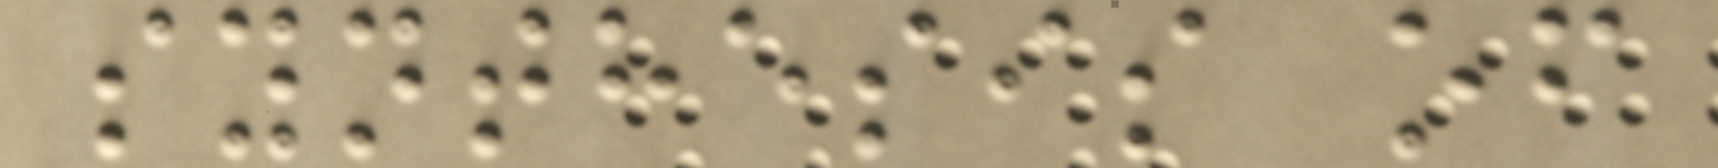synthesis of
